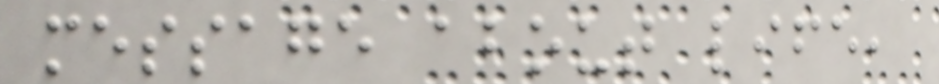message about life,
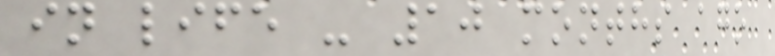in life - 10 months ago
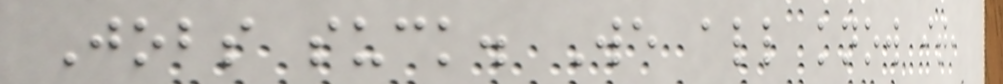Jobs suck. We all know it,
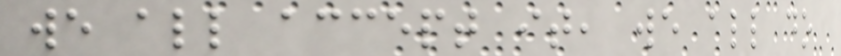we all accept it, we all do
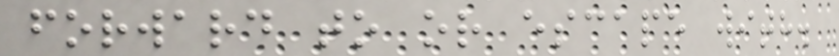forward to or escape with.
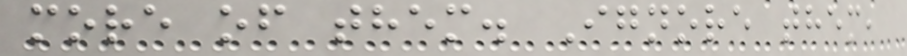more of them. Ignore them,
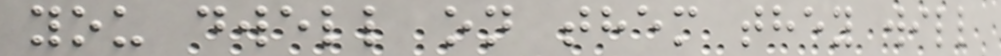you dwell on them they will
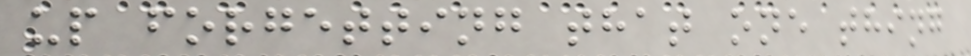up forgetting that one thing
